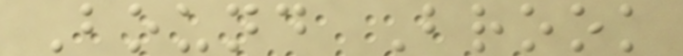Bound Brook
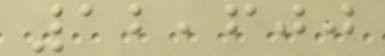12,600
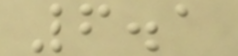6.1
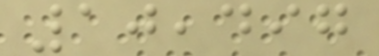10,497
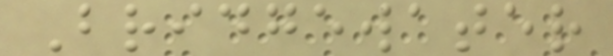Bridgewater
